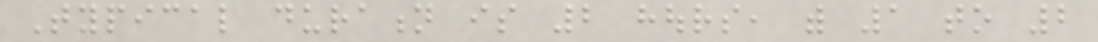Typical duration is 2 hours, with 1 to 2
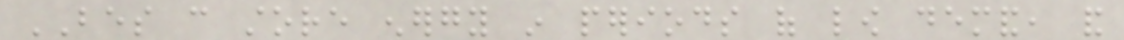BES can store energy in periods of low demand, and
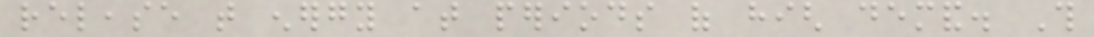release that energy at periods of high demand. This
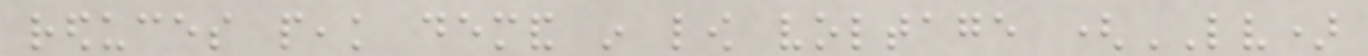reduces peak demand in low voltage (LV)
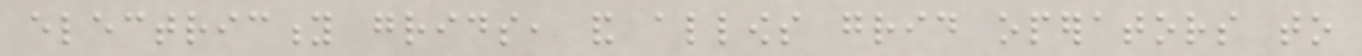electricity grids, and allows grid operators to
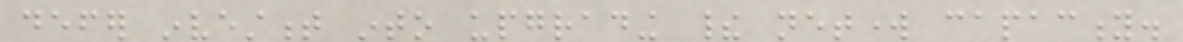defer investment into upgrading their network capacity.
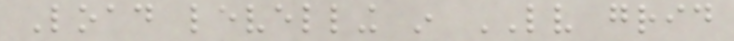Load levelling in LV grid
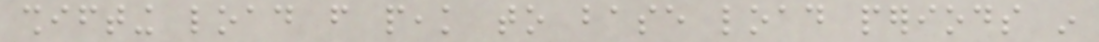shifting load from peak to base load periods in
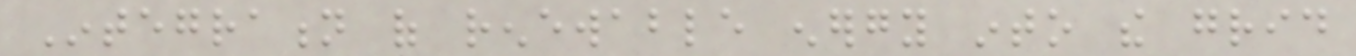Integration of renewable energy into the grid
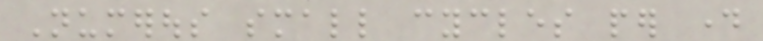Numerous small cycles per day
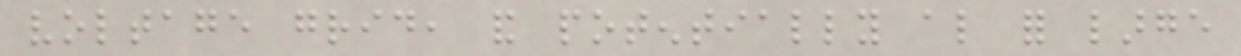voltage grid, and potentially also for large
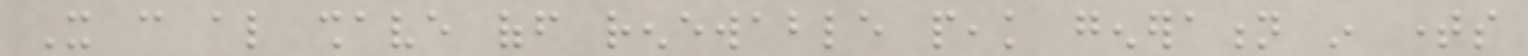It can also shave off renewable peak generation in times
